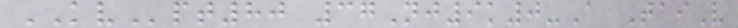KVpt80 37Nj9k0-A TaiV
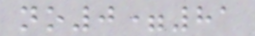no0=81
